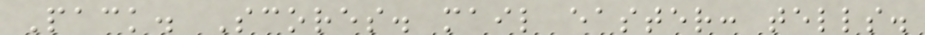Pack. Scores. mail easter: tells.
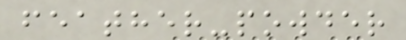feather-powder
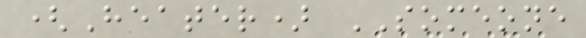(Heater) SOMEONE
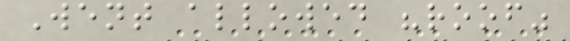Went allowed "roof"
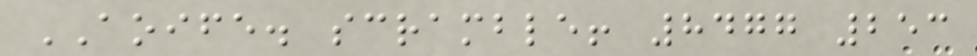AOIFE. scramble! 8477 253
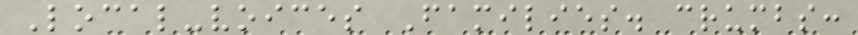Local-voices Families. crumbs:
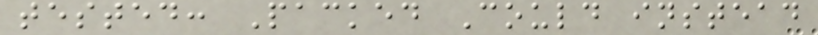tested: Packed Could instead
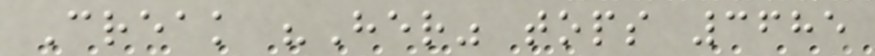Creak "Her" tops 3685
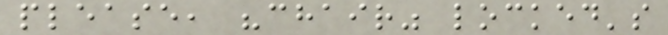please, "chair" locked's
